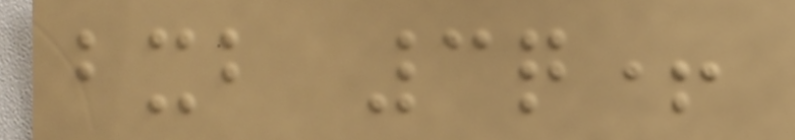bxb 3q+
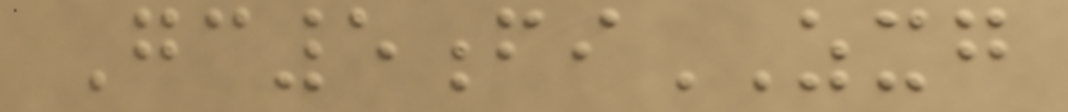Gc5fiZXG
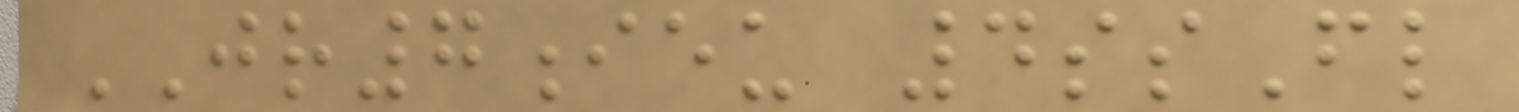JR7ieu 4ssFl
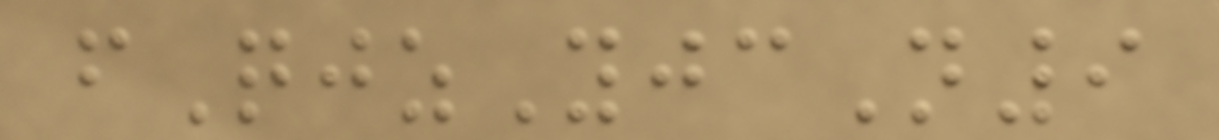fQjzYjcN9
